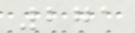271
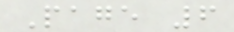Page 6
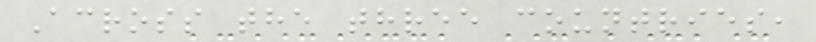Across the three countries,
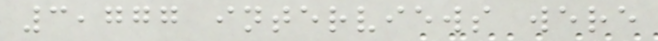3,777 interviews were
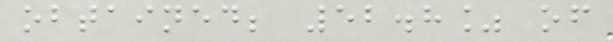obtained; 52.8% of
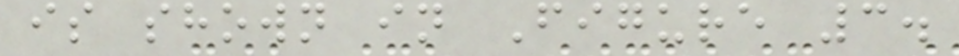is shown in Figure 3.
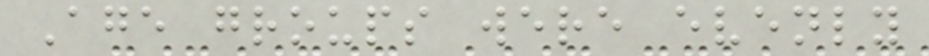Age groups were evenly
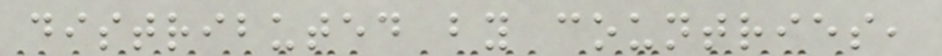distributed by countries,
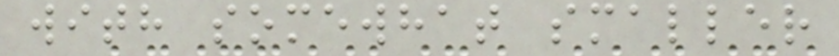with somewhat smaller
